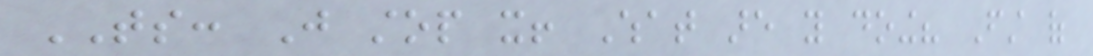TS: Just stop it! What are you doing? First of
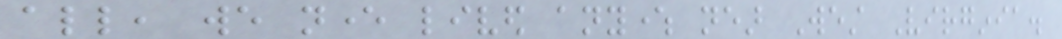all, we never lived anywhere near West Virginia.
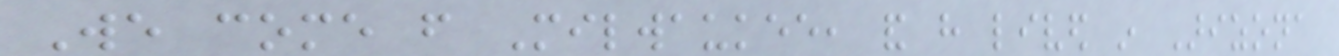We come from Milwaukee, and have lived in Arizona
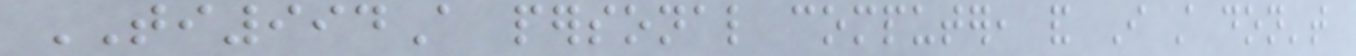TI994A personal computer, and I still don't
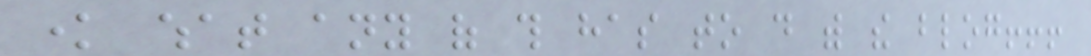know what any of this has to do with the blog!!!
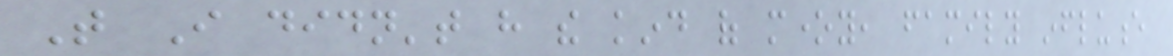That I didn't have the kind of money, family influence
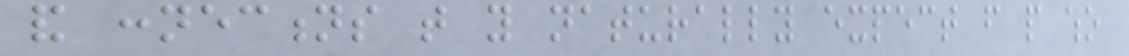and connections that you naturally expect from people who
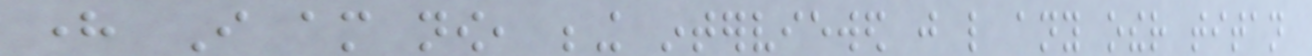here I am now, being interviewed just like any other titan
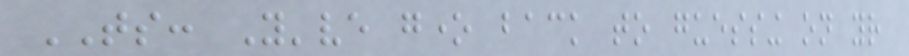TS: You've gone back to guessing on your
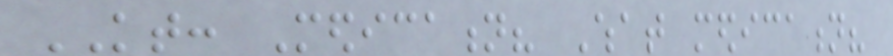KT: Medication? What medication?
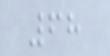68
